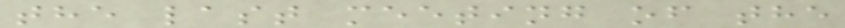the last meeting of the
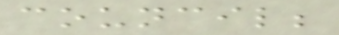council;
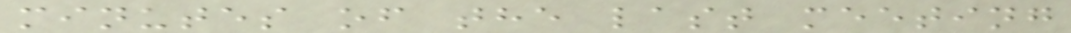minutes of the last meeting
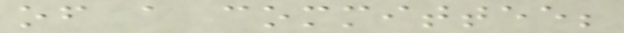of a committee;
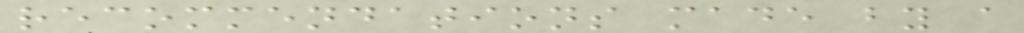recommendations made by a
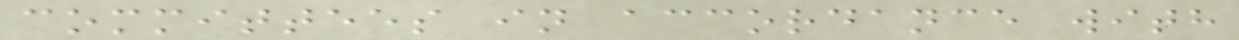committees in accordance with
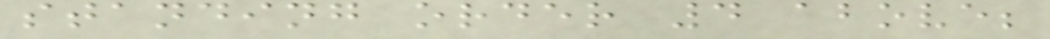standing order 4 above;
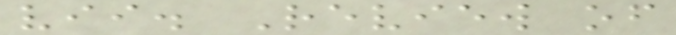vii. Review of
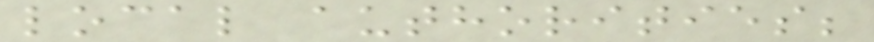local authorities;
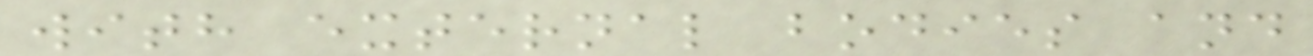with external bodies and
